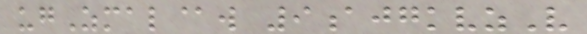ugZmal@w 9ajgkvzV
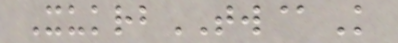XukrbTW@K
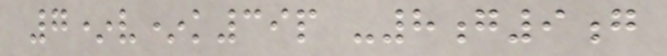7*v*k39p -8g9g
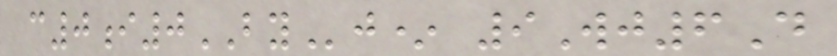c0i0BYj* 9Wj6D
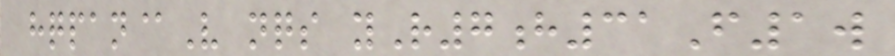hqpan@V nqs yR7h31F1w
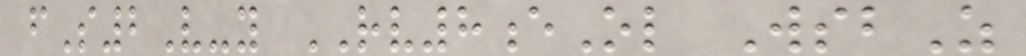fS2V-y RV8eOl WsbZ
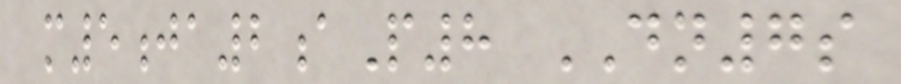m5ja2aP8 DN7s
